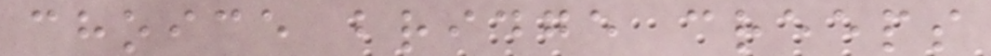choice bridge creeps
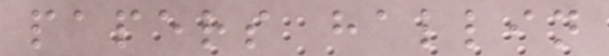papers hallin
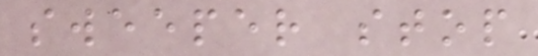sweeper stop
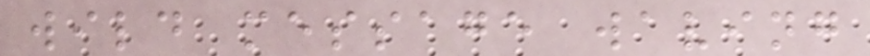wild message waving
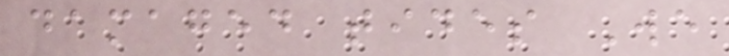damaged tides We
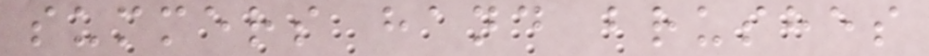summers hand brushes
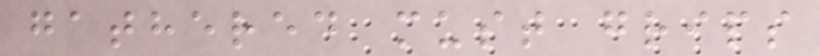gathered must grips
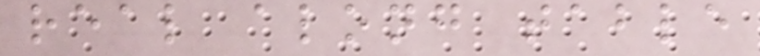real along table
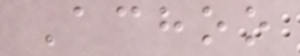Achoo
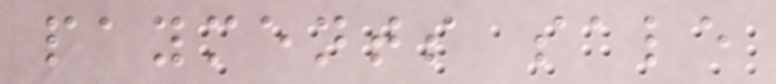payments sale
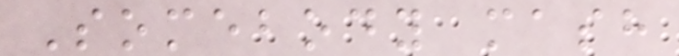Somebody mash
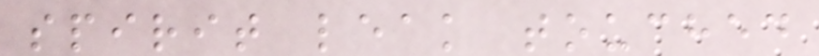spirit leak touched
